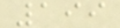199
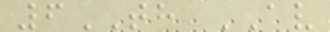6TH AV
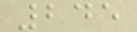245
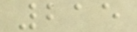215
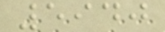5940
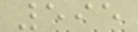595
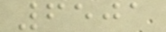6501
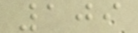109
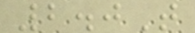2.0T
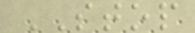STOP
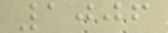1006
